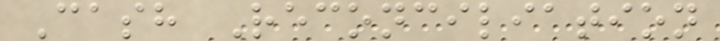Cash Reconciliation
